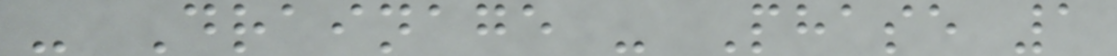- Drainage - Phase 1
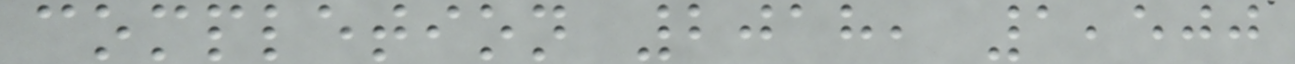completion 2018, 1,500
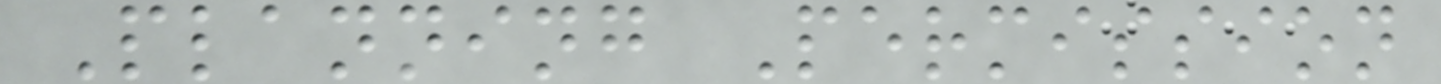Planning Permission
